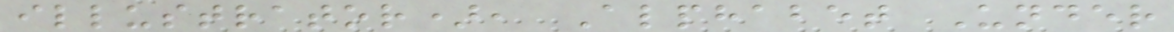illustrator), Alphabet Under
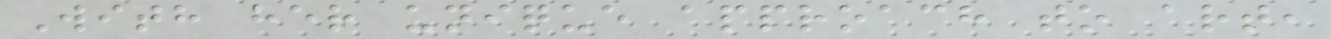With her unique approach to art,
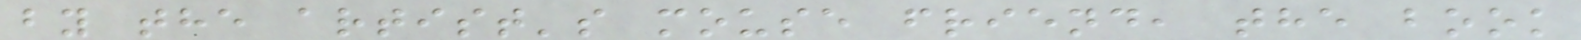by the artist's mouse friend, the book
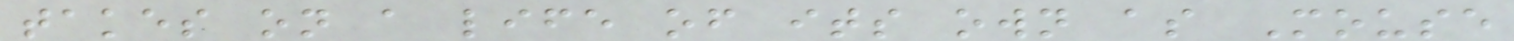takes on a life of its own as Mouse
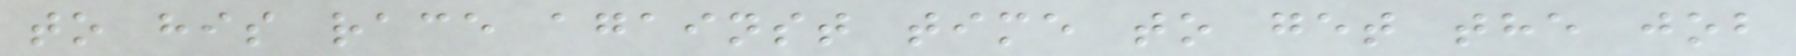to his race against time to get the job
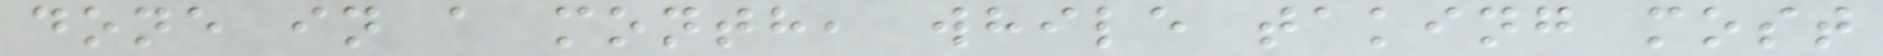done in a month, while taking most
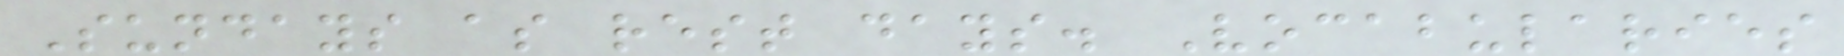Sundays as rest days. Vocabularies
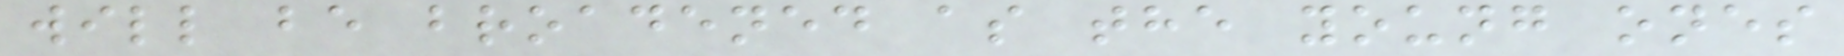will be broadened as the young ones
